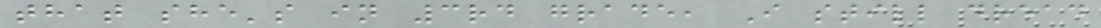that she's in 3rd grade, I still dread
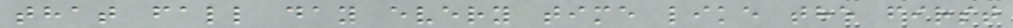that fall day every time like the first
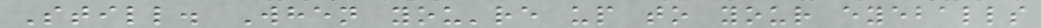Still. When you're up to your eyeballs
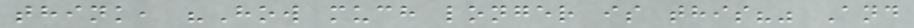think, "How much longer is this?" And
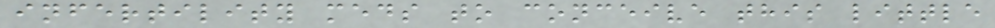infertility meds to conceive this little
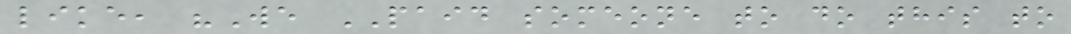like, "We PAID someone to do this to
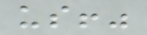us!"
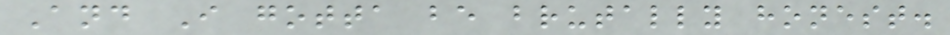And I gotta be brutally honest.
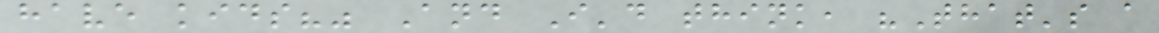have kids?" And I'd think, "That's a
